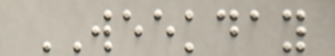WEEKDAY
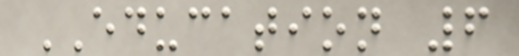EDUCATION 6
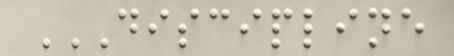DISCIPLINE
